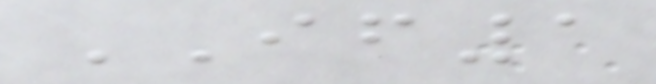IF1
